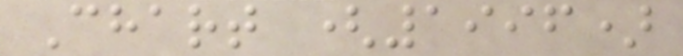Chart (1996)
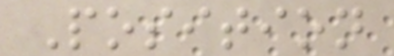Position
